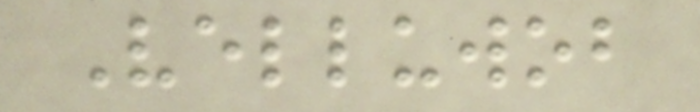Velluwob
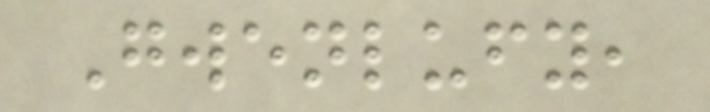Gwenlufy,
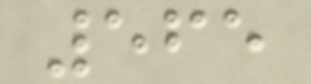565
